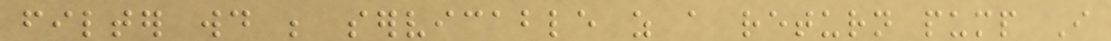filter would be servicable as a return pump I
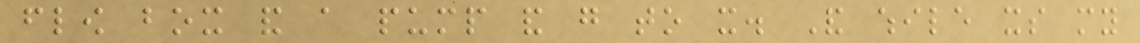flow box and a pump and go to it. And while its my
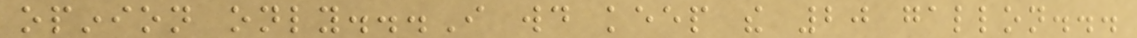opinion only...I would keep the 20 gallon...
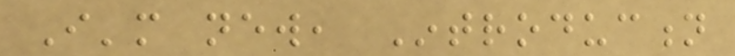I'm new, Introduction
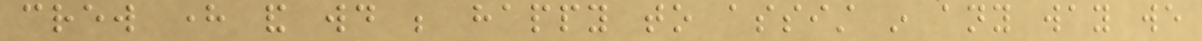crew here and would be happy to assist in any way we
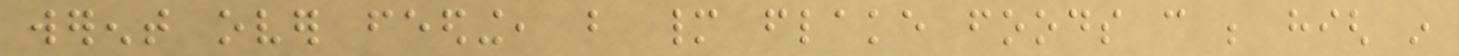werent over feeding, but many flake foods can be high in
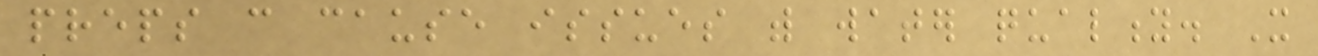preps can cause issues with water quality. It
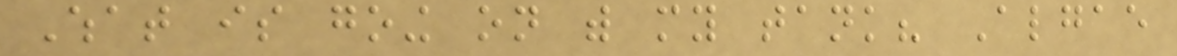What is going on with my tank? Algae
